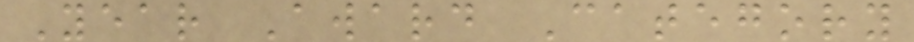Year Award Category
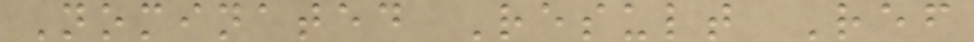Nominated Result Ref
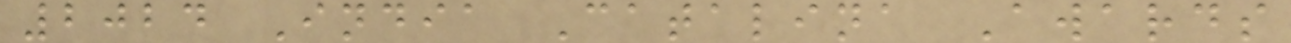2024 India Catalina Awards
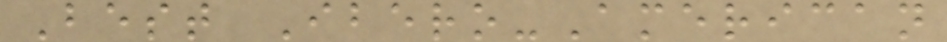Best Ibero-American
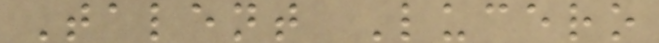Talent Lucero
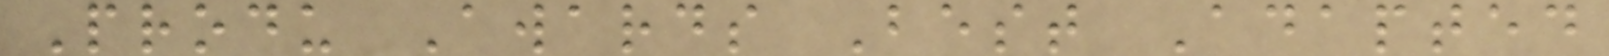Produ Awards Best Adapted
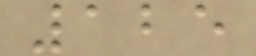125
